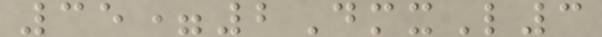35=2DmxL3
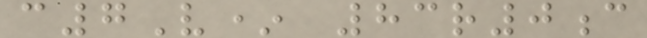c7V* 83r0c
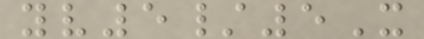yv5/5X
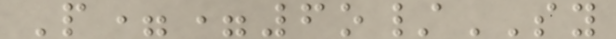P==6o/SY
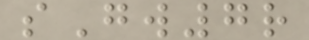sGw7r
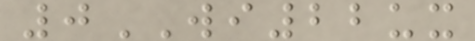0WI22ux
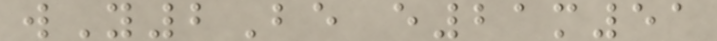wY2Be e21m51
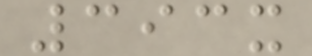393x
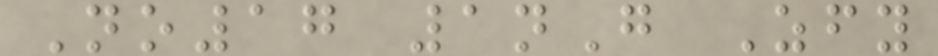No17 1nG Zfy
